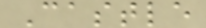Castle
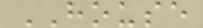HOUSE
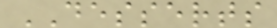DESSERTS
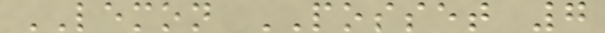LEMON POSSET 7
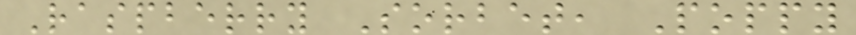Raspberry Sorbet, Poppy
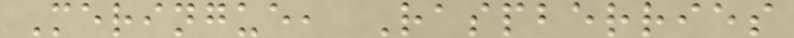Meringue, Raspberries
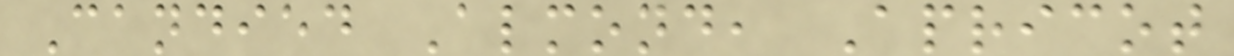Candied Almond, Apricot
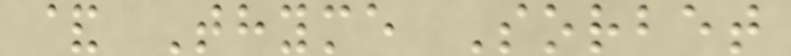& Thyme Sorbet
